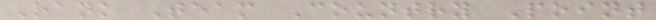Rank Team Country Point
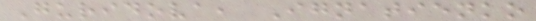Guridova, Ignatienko
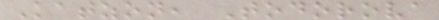Katzon, Todorova
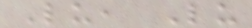Lu, Lu
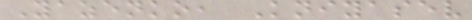Yazenko, Kniyasev
